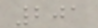201
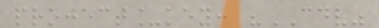project_key: "CDV"
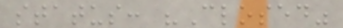status: "Closed"
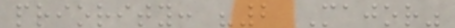priority: "2 Major"
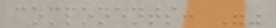components: ""
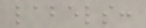labels:
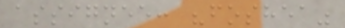assignee: "foshea"
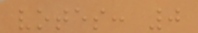votes: 0
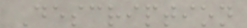Description
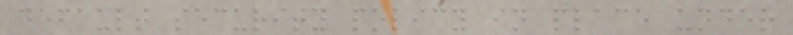default security policy in place under
